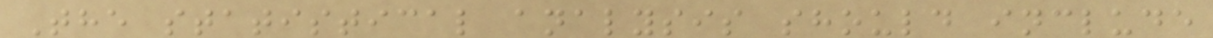The statistical analysis should include
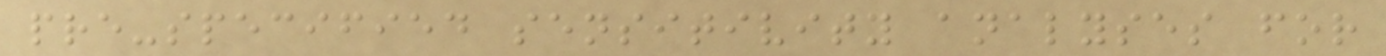pre-specified sensitivity analyses for
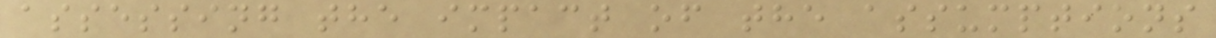assessing the impact of the assumptions
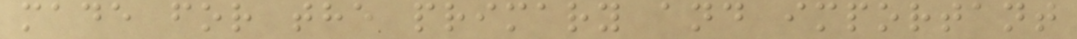made for the primary and important
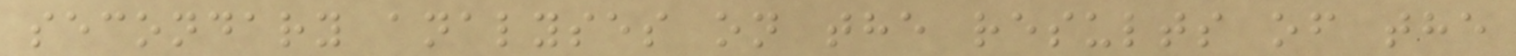secondary analyses on the results of the
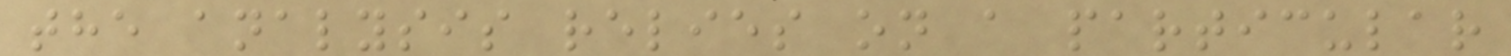the analysis relies on a particular
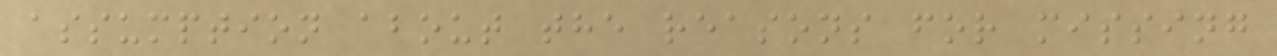assumption about the reasons for missing
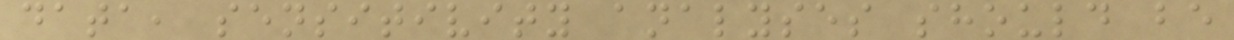data, sensitivity analyses should be
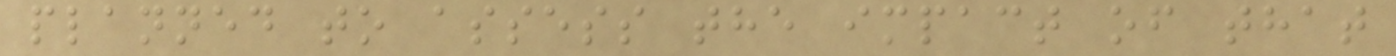planned to assess the impact of that
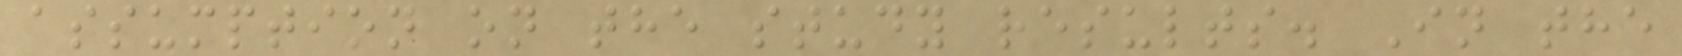assumption on the study results. In the
